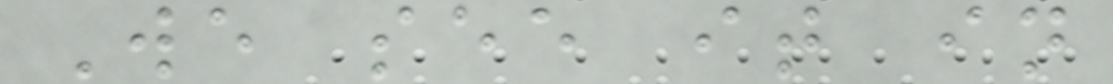We see it in
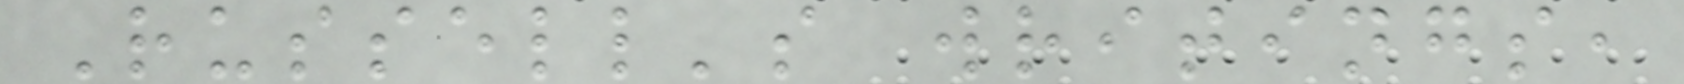Russell's writings,
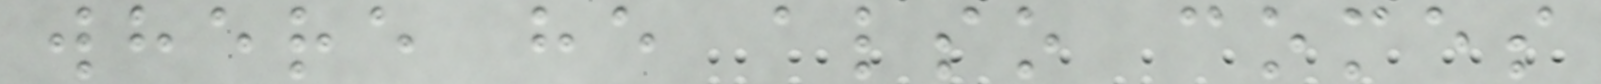where he also comes
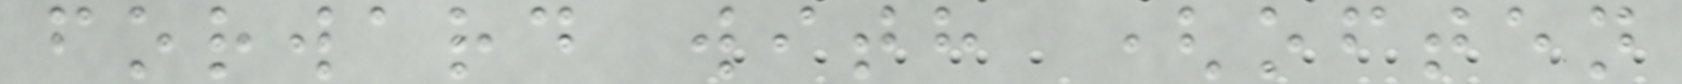forward with (often
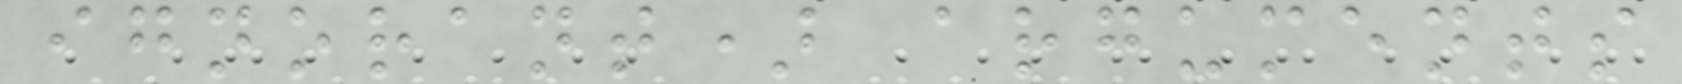ignorant) arguments
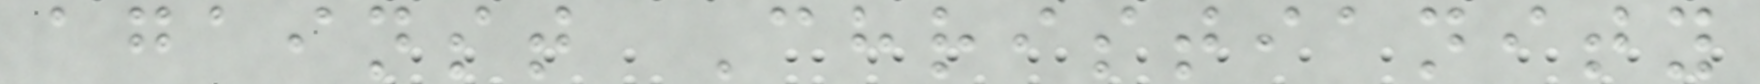against Christianity
